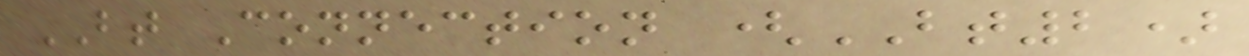BT Connection (BT2)
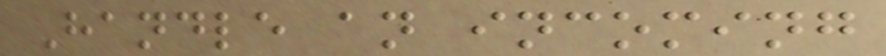Handle an incoming
